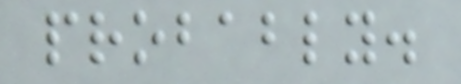probably.
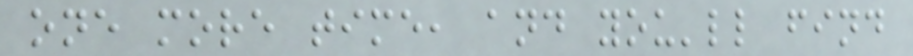one more time, and you'll find
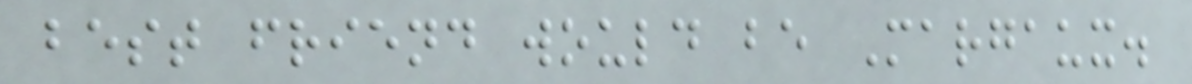best friend would be Margaux.
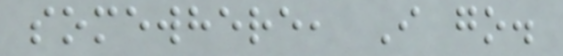somewhere, I go.
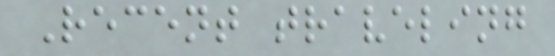Recent traveling
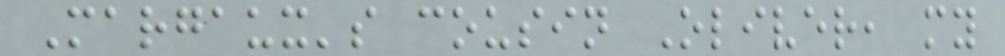Margaux's cousin Oliver, my
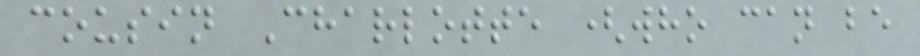cousin Charlotte (who can be
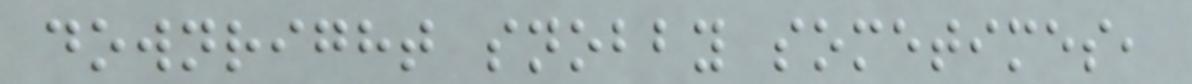downright snobby sometimes,
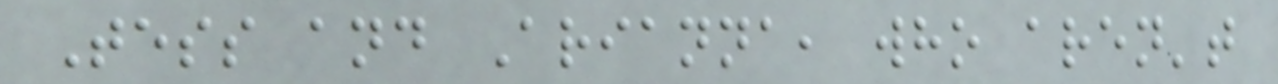Tess and Arianna, who aren't
